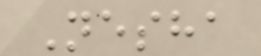Nesha
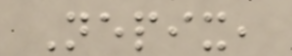Nepix,
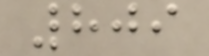809
